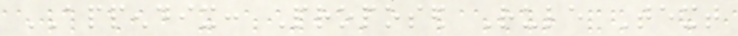APPENDIX: Proposed Rule Text
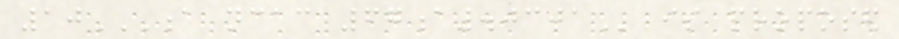10A NCAC 67A.0301 is proposed
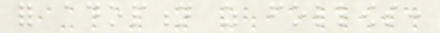for adoption as follows:
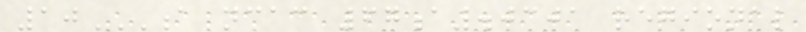10A NCAC 67A.0301 REGIONAL
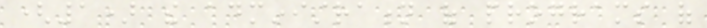(1) the administration of programs of
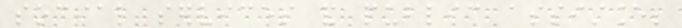social services and public assistance;
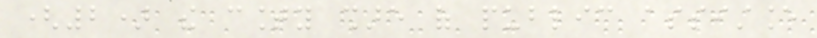(2) the county share of public assistance
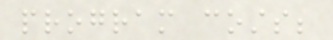program costs;
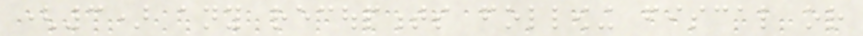(3) any recoupments following fiscal or
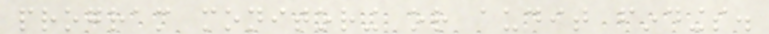program monitoring or audit findings.
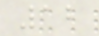12
